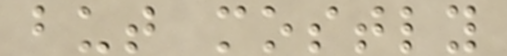but mostly
